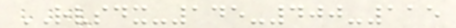RVSDX-145-400-115
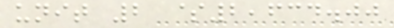unit 2 $2,634.00
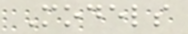Models
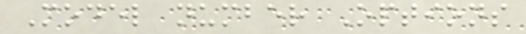Model number Options
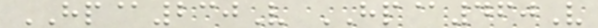HP@230V HP@460V
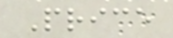Price
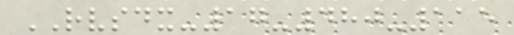RVSDX-17-480-115
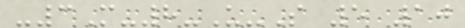-3M-8-U-S 5 10
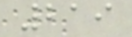219
